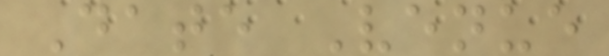Date Venue
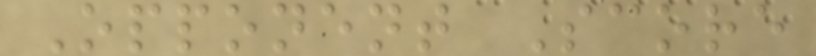Opponent Score
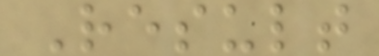Result
